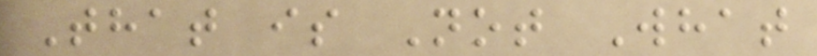That is Not What
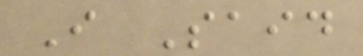I Said
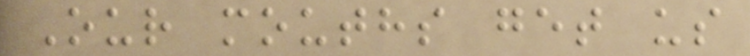Our mouths get us
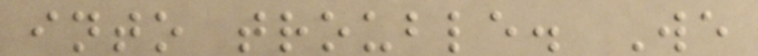into trouble. We
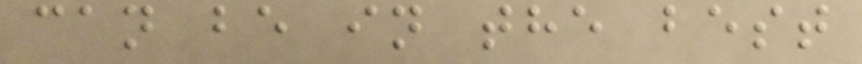can be in the best
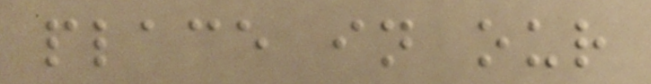place in our
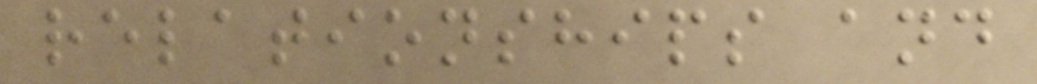relationships and
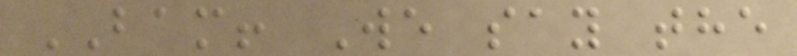BAM! We say the
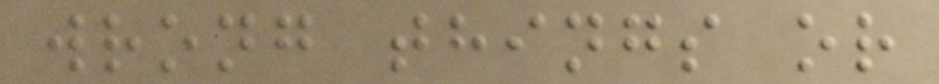wrong things or
